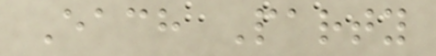Each Party
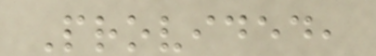Provided,
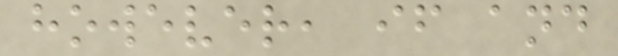however, if and
